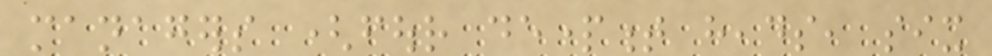managers (four department heads, six
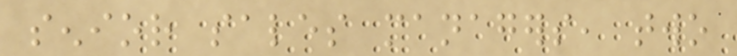senior sales managers, two
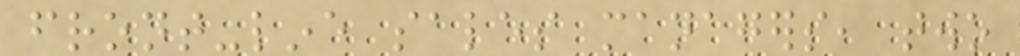front-line sales managers, two
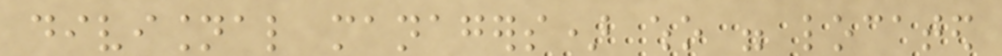divisional managers) who were located
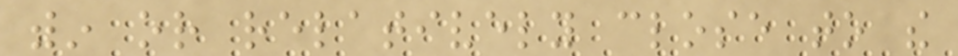within or relatively close to the
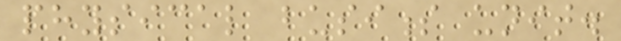physical business unit.
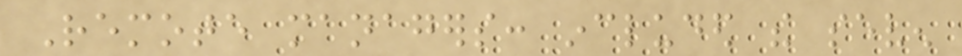Remote managers: included the seven
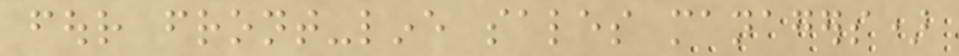four front-line sales managers)
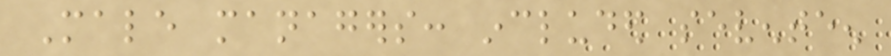Male managers: included seventeen
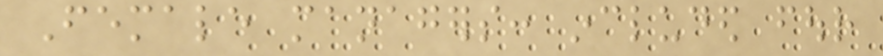Female managers: included four
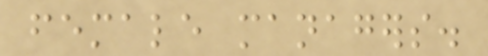female managers.
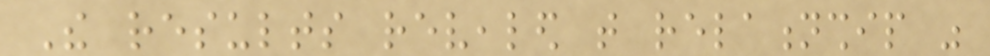The results revealed that relationship was
